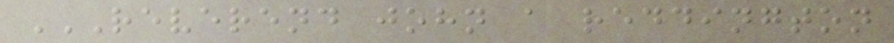REVEREND JOHN A REDDINGTON
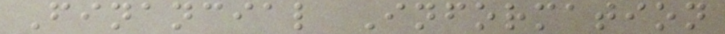Financial Information
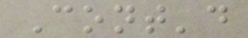Cont'd
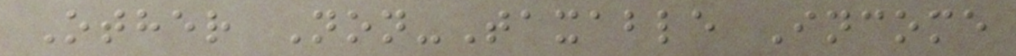Other Non-Taxable Income
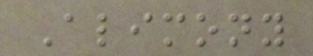Alimony
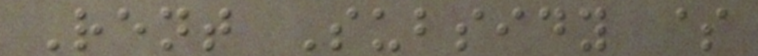Rent Subsidy $
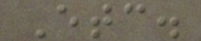Etc.
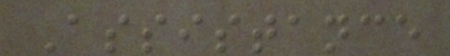Assistance
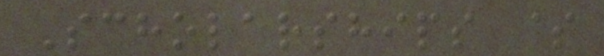Scholarships $
